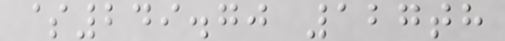$249.70 127th
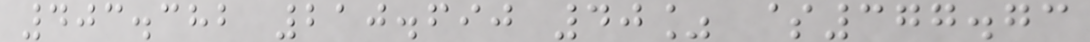403.382 210.690 40% $377.73
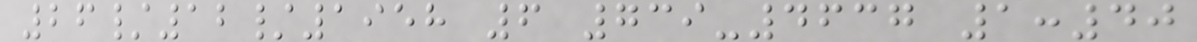26/12/1958 6 739-4637 1:40
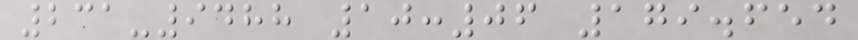231-9488 10:06 179.654
